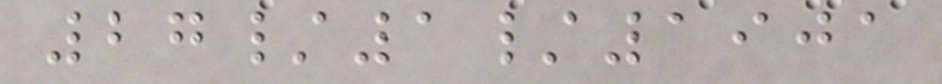27/1/1901
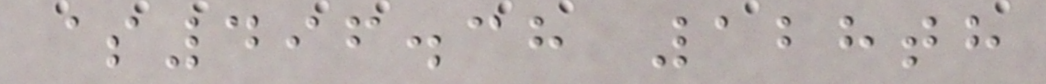$496.38 128th
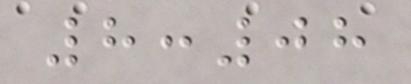8:08
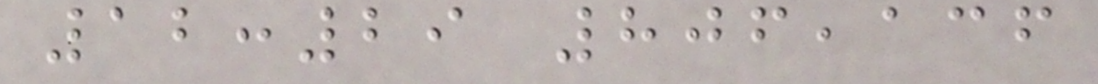12:29 806,136
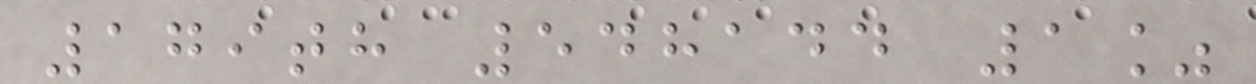179th 548144 1%
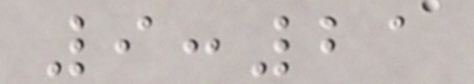9:21
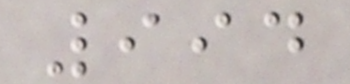994
